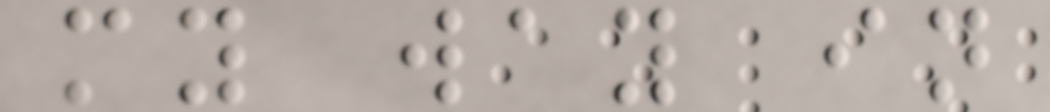my way in
